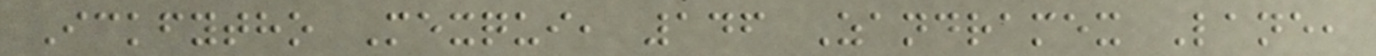Ickfytho Mexqui, 146 Zandramex Lane,
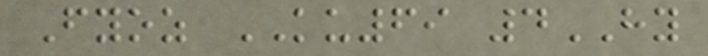Fyoz KU69 4HY
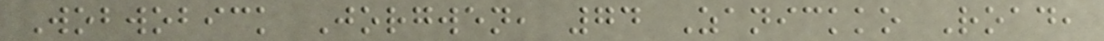Wobwobick Jorgwen, 74 Zanickko Road,
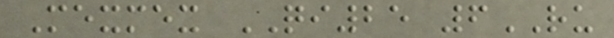Mexmex QI25 6RU
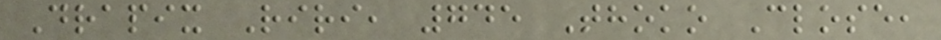Drapix Riri, 745 Thoko Close,
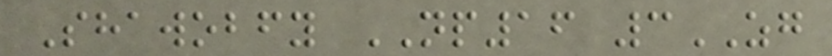Shawobfy NP16 3ZG
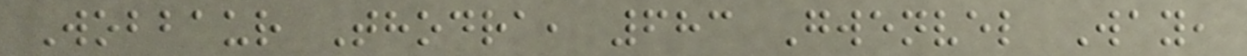Wobbaur Thodra, 683 Gwenvel Way,
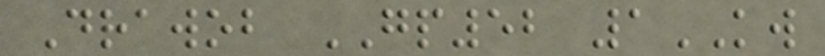Drawob GP52 1KW
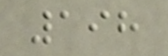198
